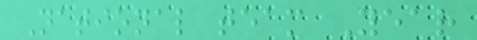National team Year
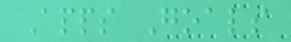Apps Goals
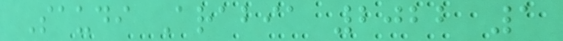Saudi Arabia 2022 1
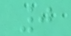0
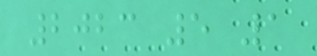2023 5 1
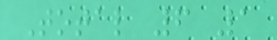Total 6 1
